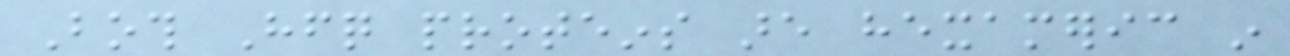Both Hfq proteins are hexameric in
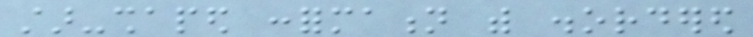star-shaped conformation with disordered
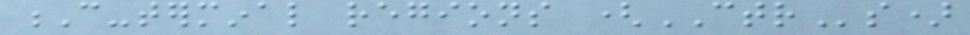C-terminal regions (CTRs)
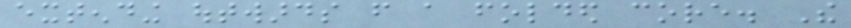extending outwards from a folded core. The
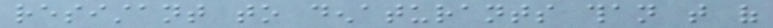resistant to denaturants than that of
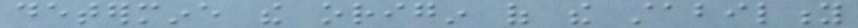determine the origin of the stability
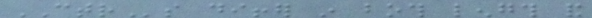CTRs differ in both length and
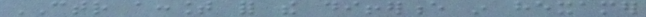CTR account for the difference in hexamer
